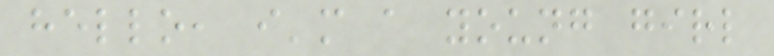hello, i'm a young girl
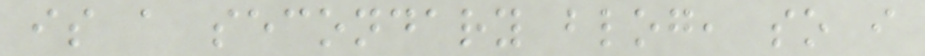is a secondary blog, so i
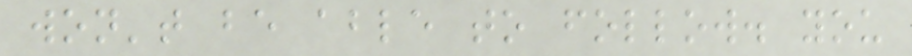won't be able to follow. you
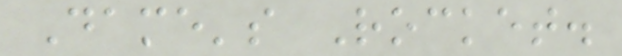Dame's Rocket.
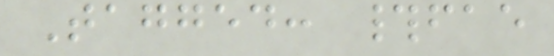Tagged: #fae
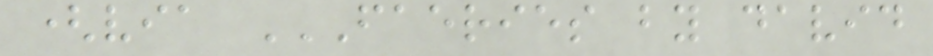(via FAERIES BY DAVID
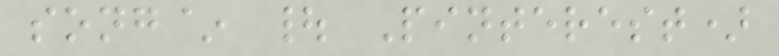song~ | Pinterest)
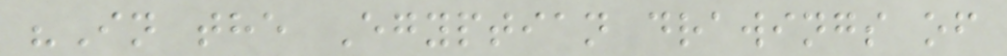"In the Egyptian drawings of
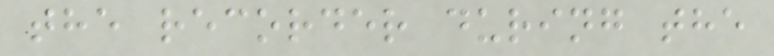the recorder during the
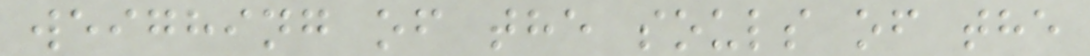weighing of the souls of the
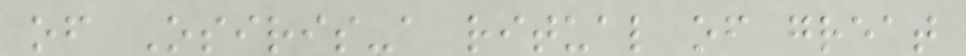of Osiris-a ritual of great
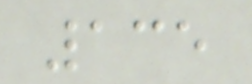135
